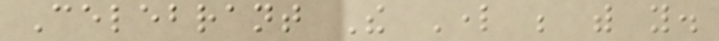Celebrant The Lord be with you.
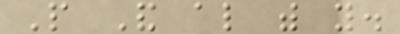People And also with you.
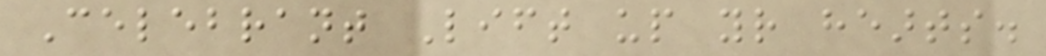Celebrant Lift up your hearts.
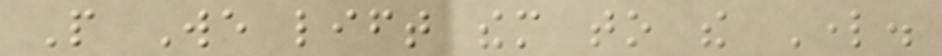People We lift them to the Lord.
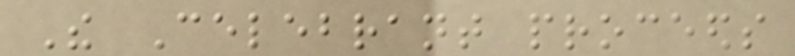The Celebrant proceeds
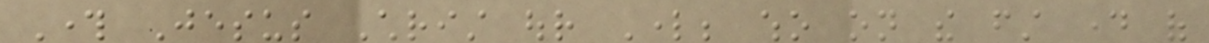Through Jesus Christ our Lord; who on the first day of
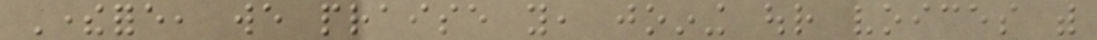Therefore, we praise you, joining our voices with
